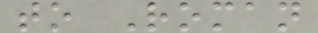to Roman
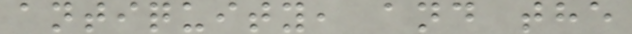antiquity, and the
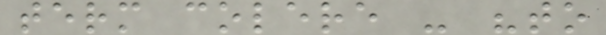term colere - "to
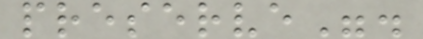preserve".
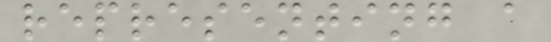representing a
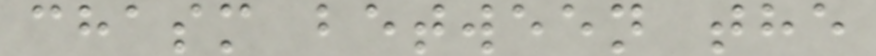chasm between the
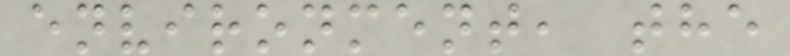environment, the
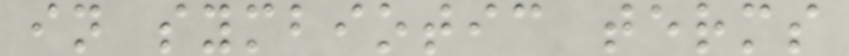in symbiotic terms
